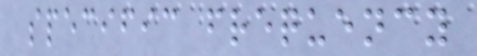specific frequency
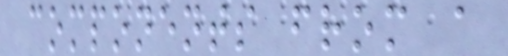components from a
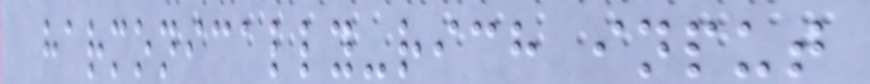harmonically-rich input
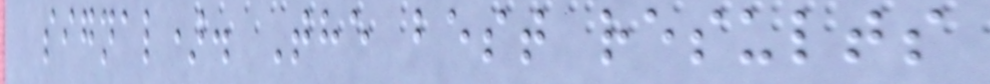signal). The best results
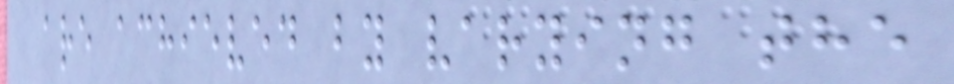are achieved by varying the
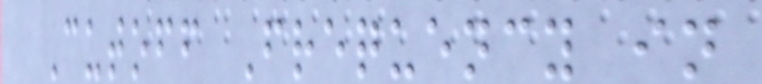Cutoff Frequency in
